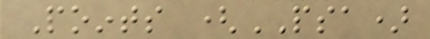Points (PSA)
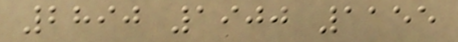2890 1900 1155
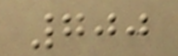700
